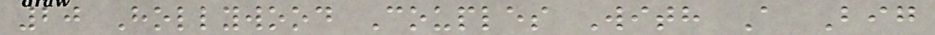20 Hollywood Couples With A Big
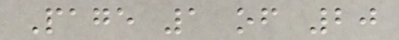Page 1 of 20
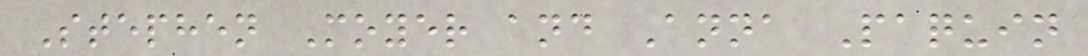Stephen Moyer and Anna Paquin
